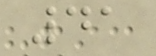41
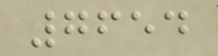7654
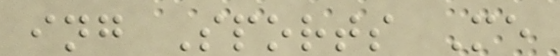ing Sports Me
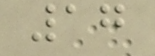17
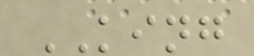KING
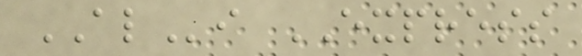ALi EXPRESS
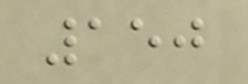150
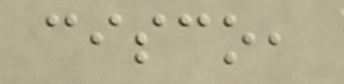cisco,
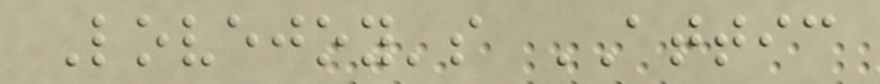Lovejoy's ATTIC
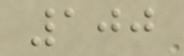100
